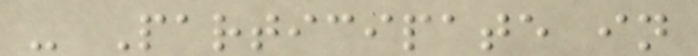- Participate in
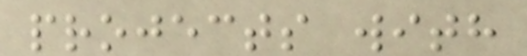projects with
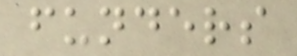funders
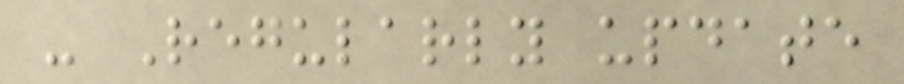- Regularly update
